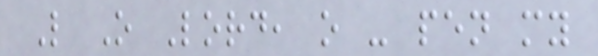L O Lord, o - pen my
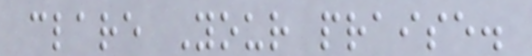clare Your praise.
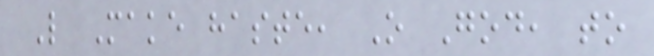L Make haste, O God, to
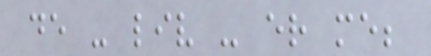de - liv - er me;
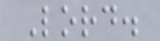Lord.
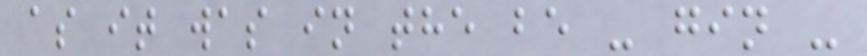as it was in the be - gin -
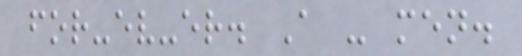for-ev-er. A - men.
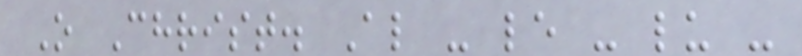O Christ. Al - le - lu -
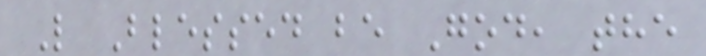L Blessed be God, the
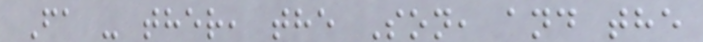Fa - ther, the Son, and the
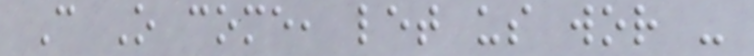C O come, let us wor -
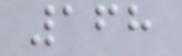168
